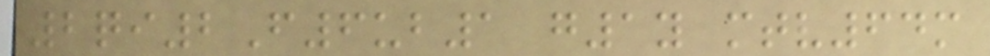2qi2F6ub1 g1y mtv64m
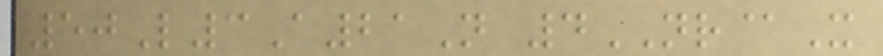50L3A21N 4NR@X
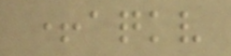+aqkv
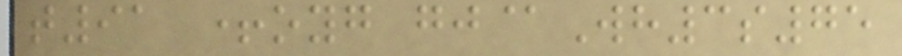t91 +oyg gj@Wh3s75
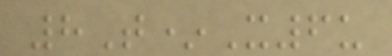8T*X6u
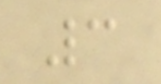3
